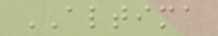ALTIMA
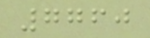7760
